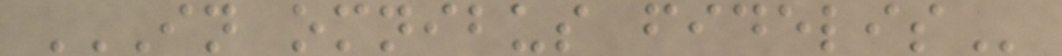IN OMNIBUS FIDELIS
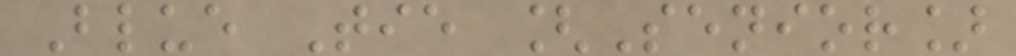Blue Tie [Senior]
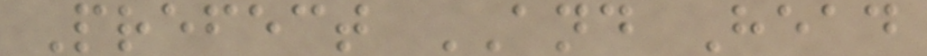Prefect AND Head
